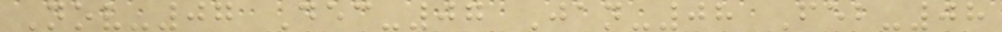Nov-07 Dec-07 Jan-08 Feb-08
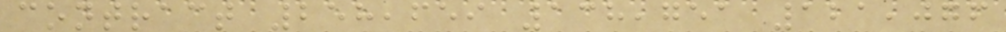contract 258,659 138,751 121,076
